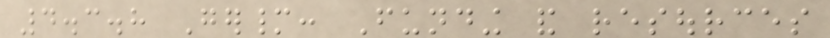4.3.8 Germany: Funding and resources
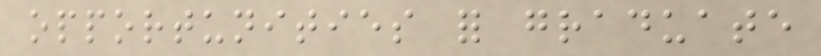opportunities for graduate
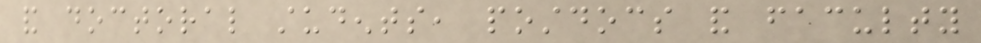and doctoral students, postdocs and faculty
